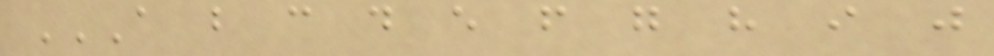A B C D E F G H I J
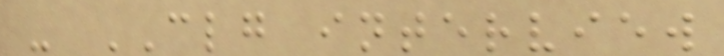- CLG interview
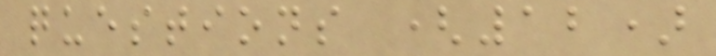questions (12)
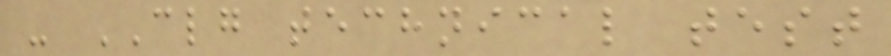- CLG technical test
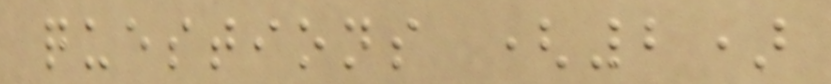questions (2)
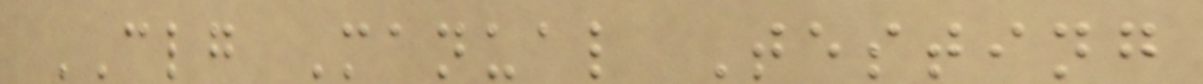CLG Manual Testing
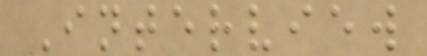Interview
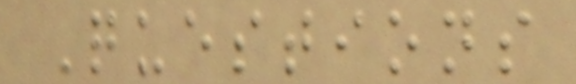Questions
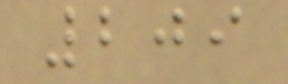209
